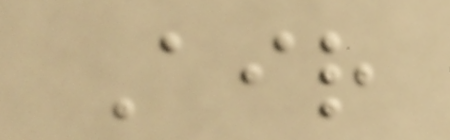Air
